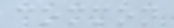common
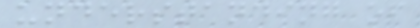understanding of
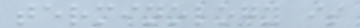terminology is
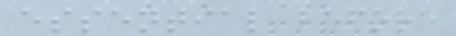essential before
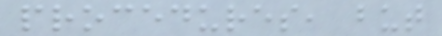procedures, but
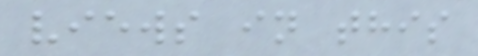views in this
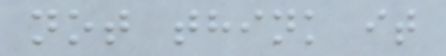not think it
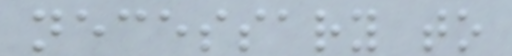necessary to
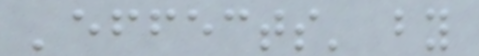'effects' by
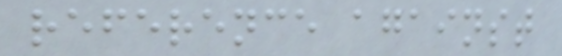reference against
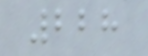228
